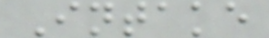Intake
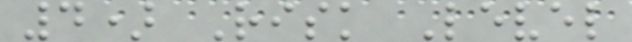4) Risk Level
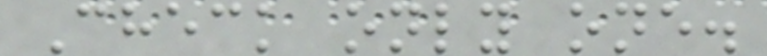Check only one.
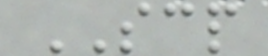SCP
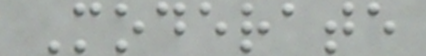Moderate
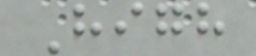High
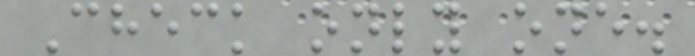Check only one.
